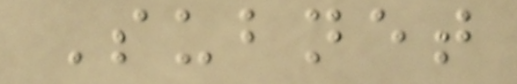Subnet
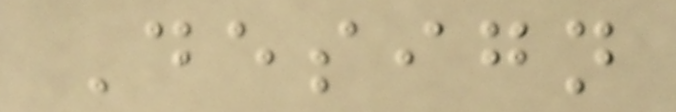Design
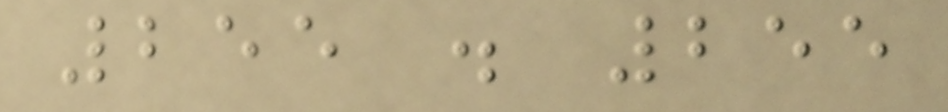255 . 255
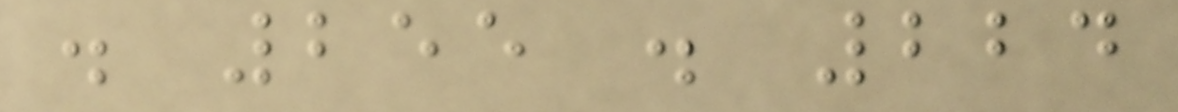. 255 . 224
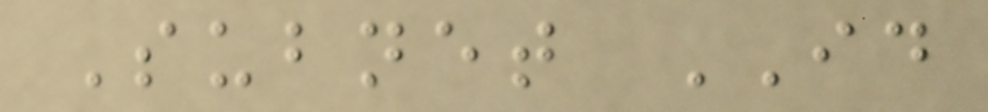Subnet ID
